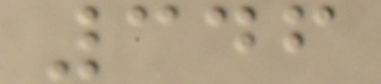346
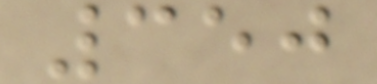350
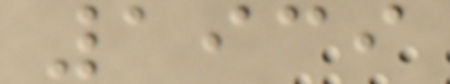1939
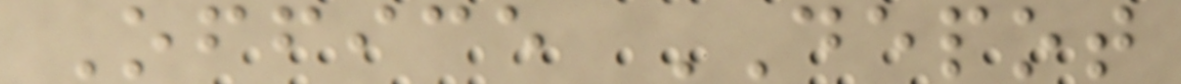Office DEPOT
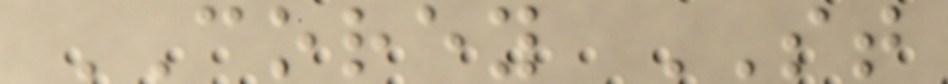COREY ST
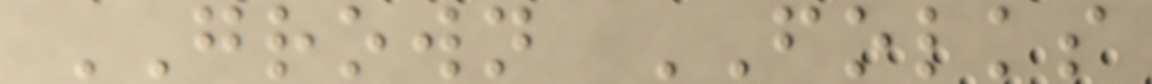GROWN FOLKS
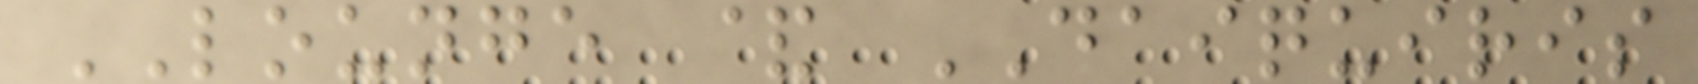LOUNGE & DAIQUIRIS
